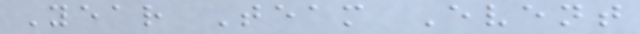Year Team Event
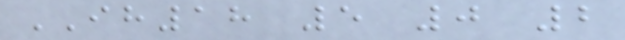IH18 5 0 2
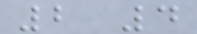2 4
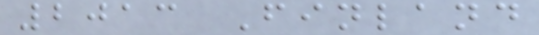2013 Finland
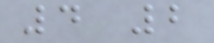4 2
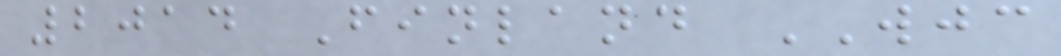2014 Finland WJC
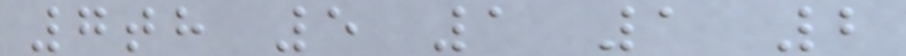7th 5 1 1 2
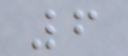6
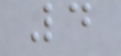4
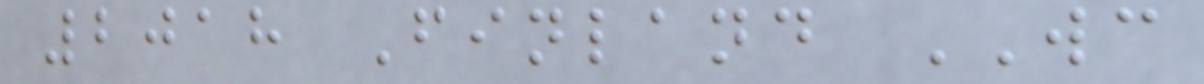2018 Finland WC
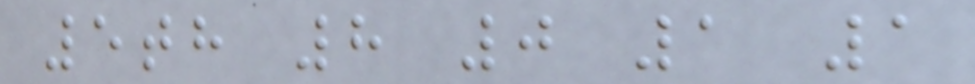5th 8 0 1 1
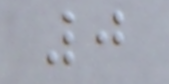0
